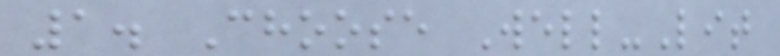1. Choose Well-Lit
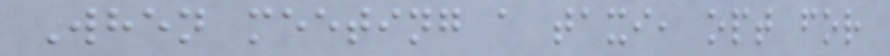When meeting a taxi, opt for
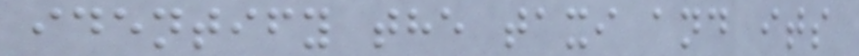identify the taxi and its
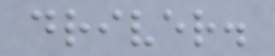driver.
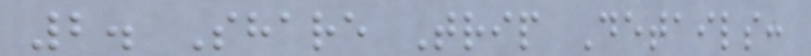2. Share Trip Details:
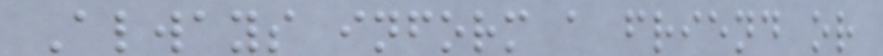Always inform a friend or
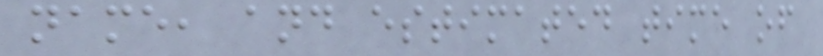name, and estimated time of
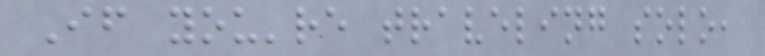If you're traveling solo,
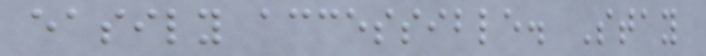easily accessible. Stay
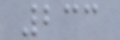233
